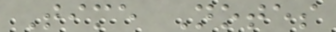Time Notes
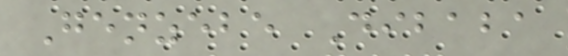Genzebe Dibaba
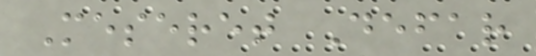Meseret Defar
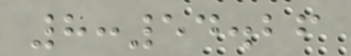8:54.26
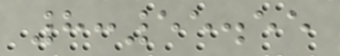8:55.55
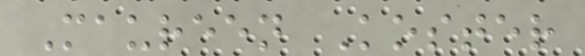Maureen Koster
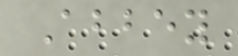Abbey
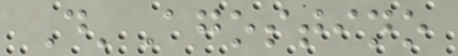D'Agostino
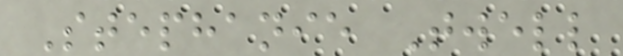Stephanie Twell
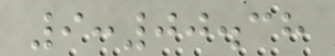9:00.38
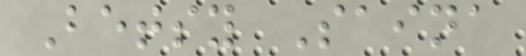Betsy Saina
